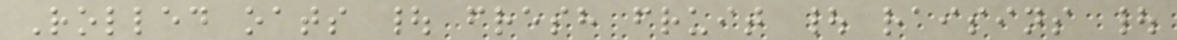Rolled oats | fresh fruit | raisins |
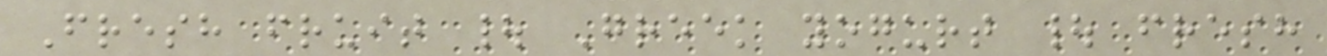Fresh fruit | Greek yogurt | fresh
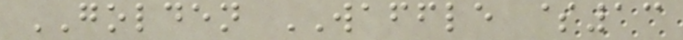GOLDEN WAFFLE $13
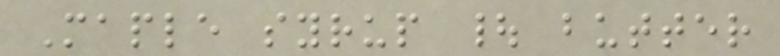Maple syrup | butter
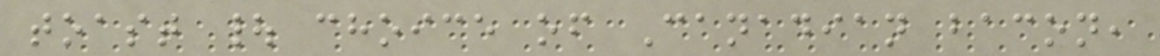toast | choice of Canadian bacon,
